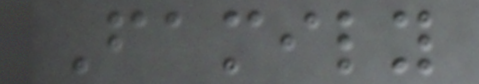Family
